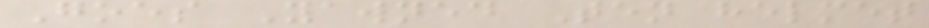Goes Yawned Ten helmet
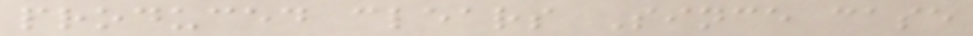produced clears Since case
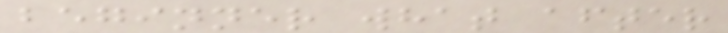beginner what after
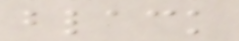black
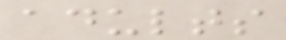adults
